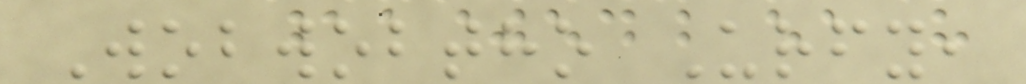Wobwobtho Urfy,
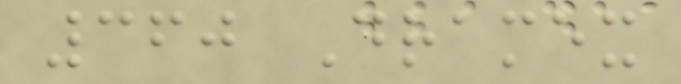360 Dramex
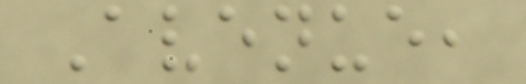Avenue,
